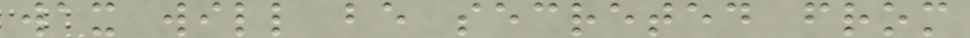wax will be secreted from
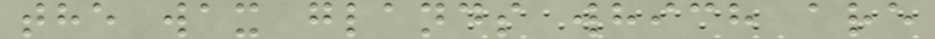the wax glands which are
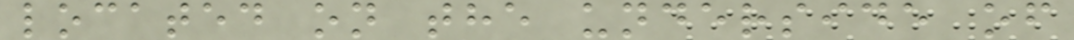located on the underside of
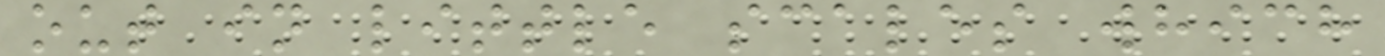out in little scales which
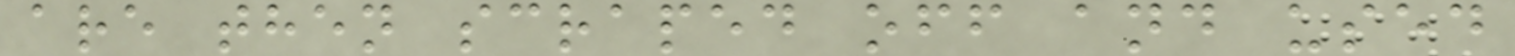are then scraped off and used
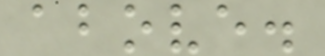above.
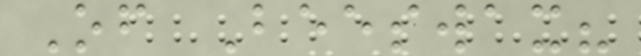Of Beeswax?
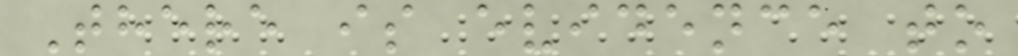There is evidence to
